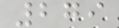279
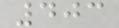403
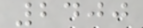2400
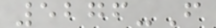5276-F
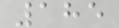185
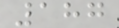187
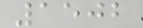1502
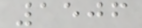1506
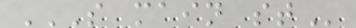S MAIN ST
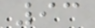93
